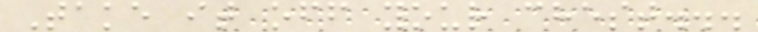Take it off your chest...
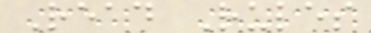Read Rules
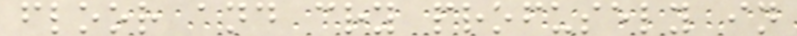floor and cry profusely in
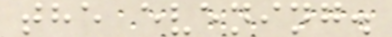the evening.
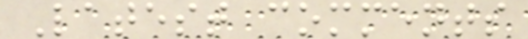Latest comments
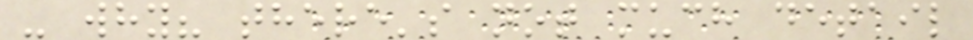- why? there's not much detail
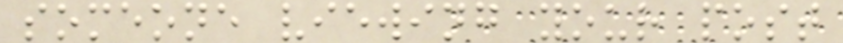someone viewing your post
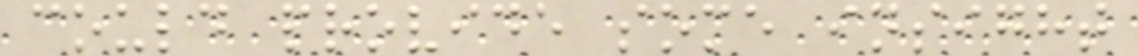could provide some insight
